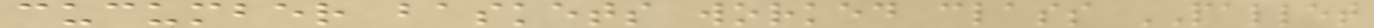cucumber baskets worked class PALLET
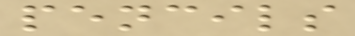pencils
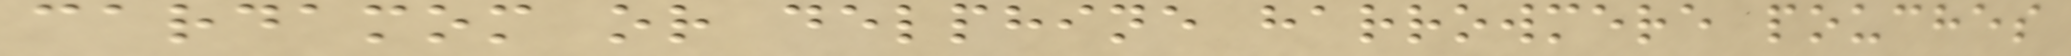cardamom or delphine harrowmere pouches
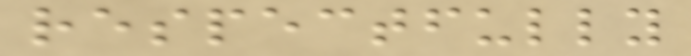respectfully
